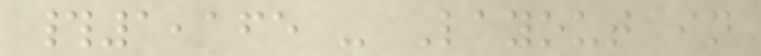#1,165 - Layout in
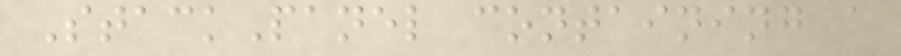StackPanel containing a
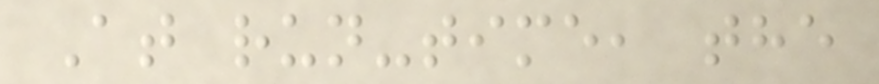At run-time, the
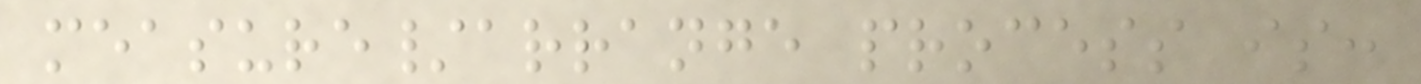measure/arrange process is:
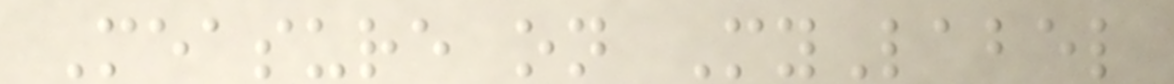Measure on MyLabel
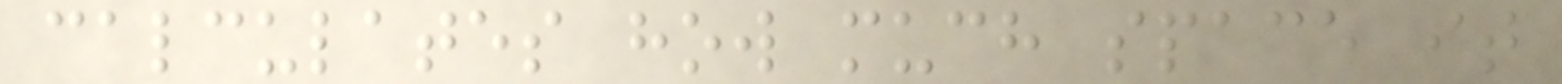calculates how much space it
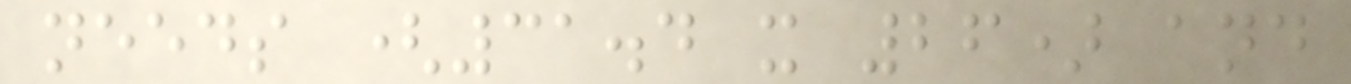needs (31.4 x 26) and
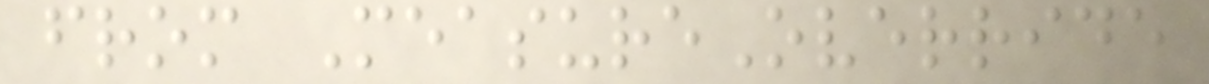from MeasureOverride
